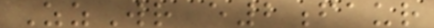ZzWr e2faur
